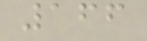166
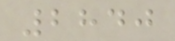2840
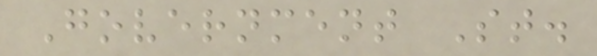Government St.
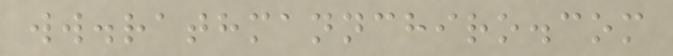ww.rathmannchiro.com
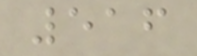516
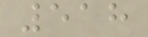518
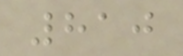810
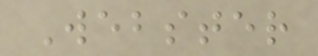Webster
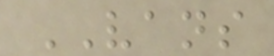VANS
